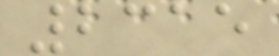2315
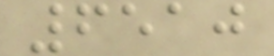6510
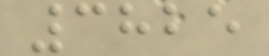3825
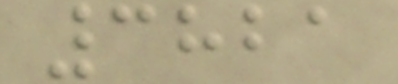3821
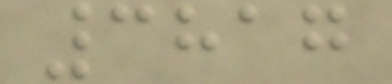3817
